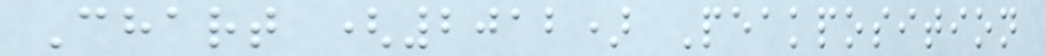Chart (2012) Peakposition
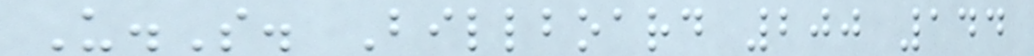U.S. Billboard 200 144
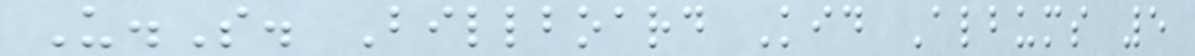U.S. Billboard Kid Albums 5
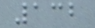132
